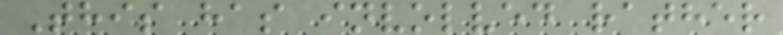This has involved rather
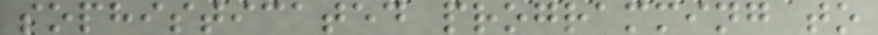sophisticated programming to
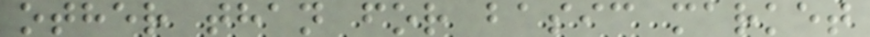other than for basic market
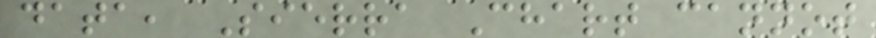data, Sierra Chart cannot
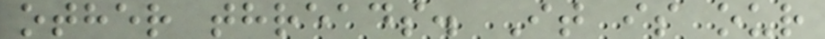other threads. It is our
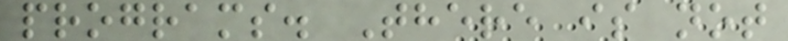programs. There is not
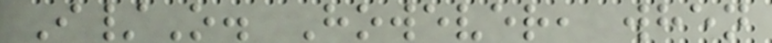I/O. However, when
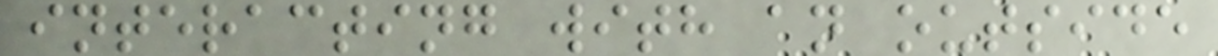interacting with an outside
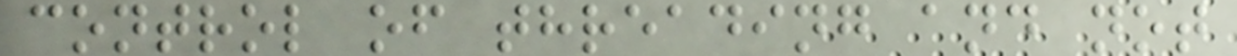control of threading and not
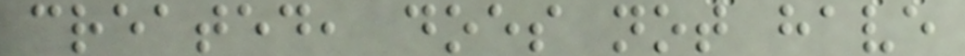created, does not have
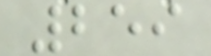259
